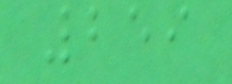259
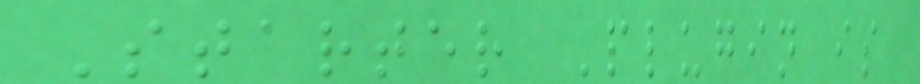Starter Plugin is
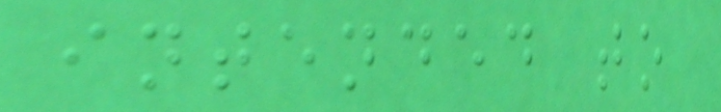intended to
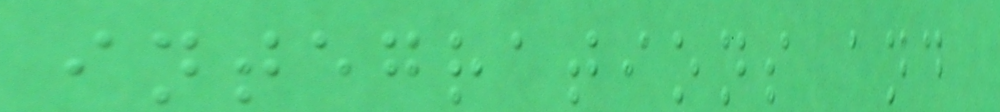integrations and
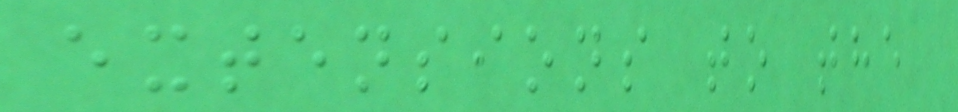extensions to the
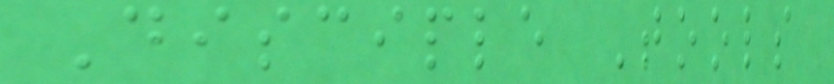Disciple Tools
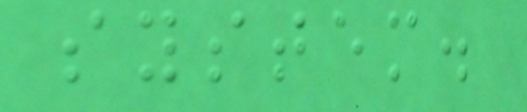system.
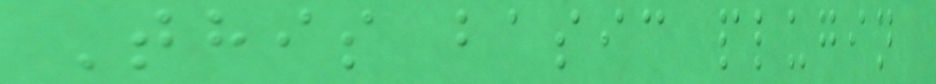This basic plugin
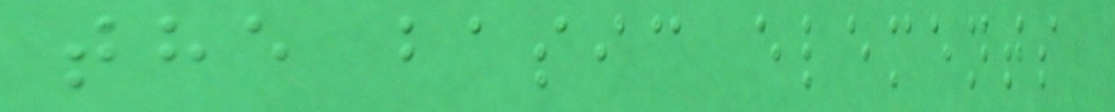the basic elements
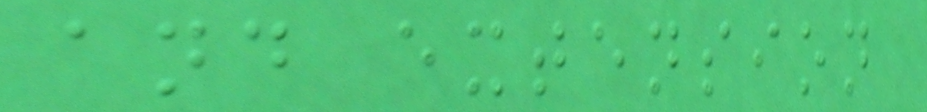and extension
